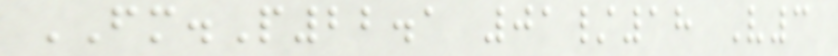FM.P22.1 01/18 V3
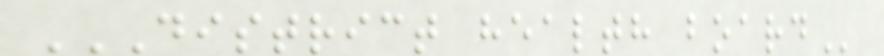DISTRICT HEALTH BOARD
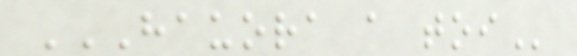HAUORA A TOI
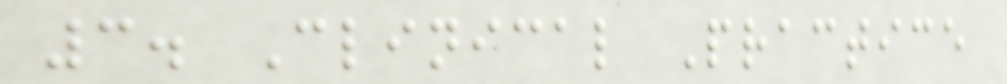3. Clinical Practice
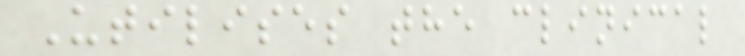Utilises the clinical
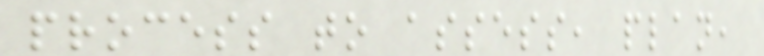process to assess, plan,
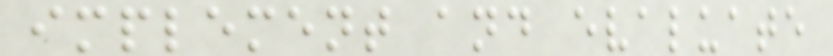implement and evaluate
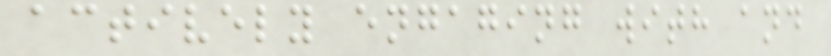actively engaging with and
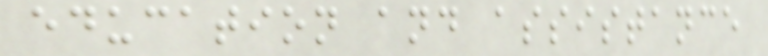education and assistance
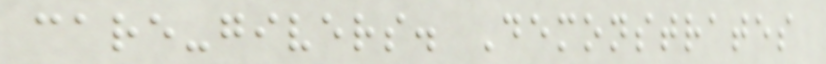care-givers. Demonstrates
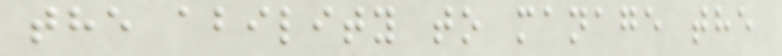the ability to manage the
